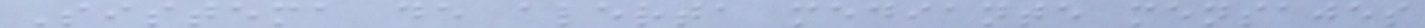Sistema de alerta mediante mensajes
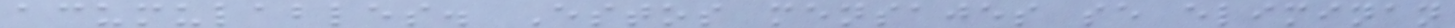acumulables. Estos mensajes se eliminan
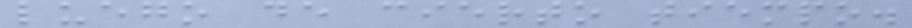luego de cierto tiempo.
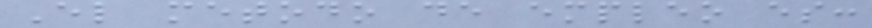El metodo de empleo es:
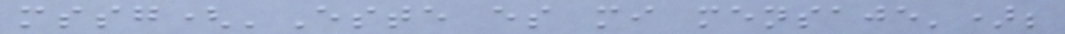mssg('Este es mi mensaje');
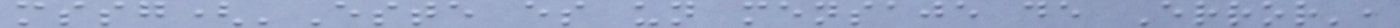mssg('Este es un mensaje de Error',
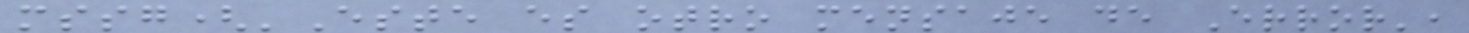mssg('Este es otro mensaje de Error',
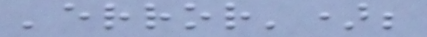'error');
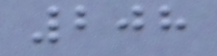208
